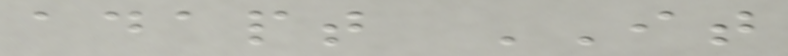adapt IT
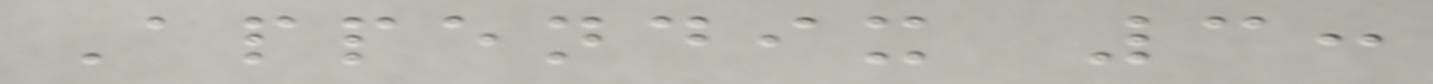Appendix 3:
